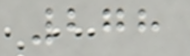278
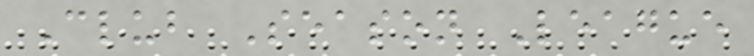Club Season League
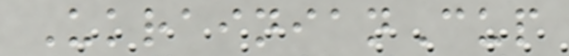UkrainianCup
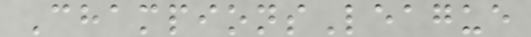ChampionsLeague
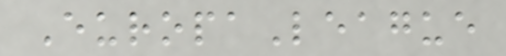EuropaLeague
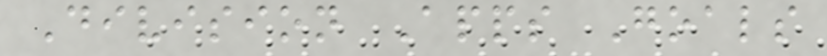Division Apps Goals
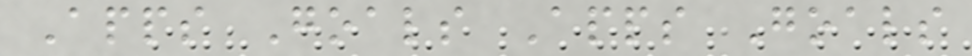Apps Goals Apps Goals
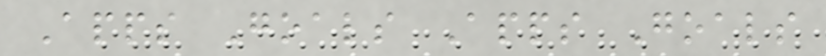Apps Goals Apps Goals
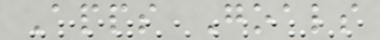Apps Goals
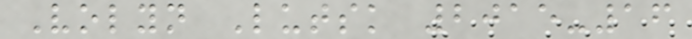Volyn Lutsk 2015-16
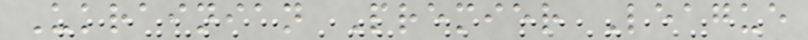Ukrainian Premier League
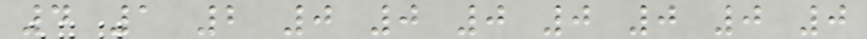4 1 2 0 0 0 0 0 0 0
